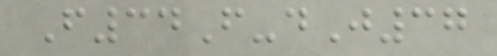F34F-dJ37
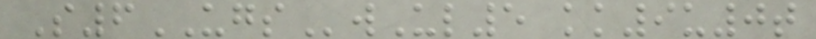S6UGSwUl5 kk9u0t
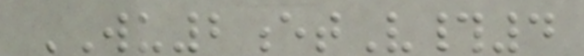WU2etV#4
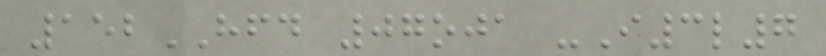152HFD 07oja -I3l7
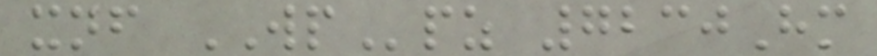xnf WPpz 7230Hm
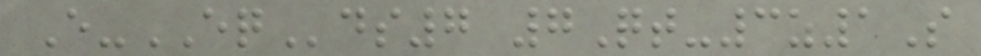E-EQds7 7Qt-3z1S
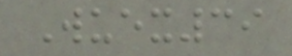Wuex39
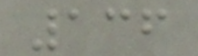136
